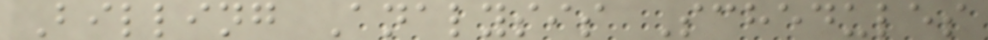Billing Analysis Schedules
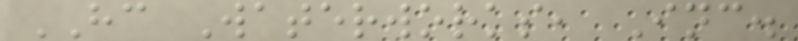HC Waterworks, Inc.
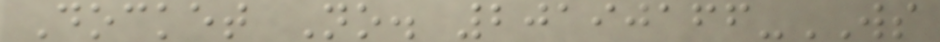Docket No. 20190166-WS
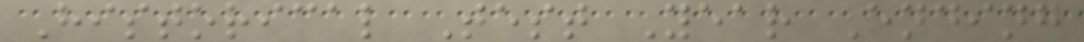Historical Test Year Ending
